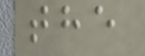the
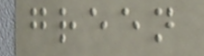green
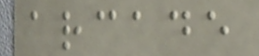arcade
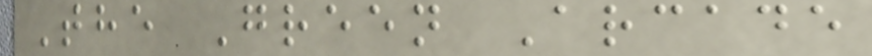The Green Arcade
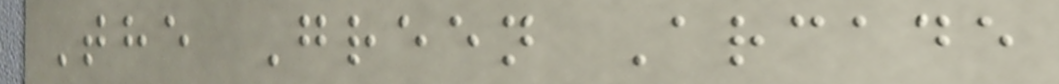The Green Arcade
